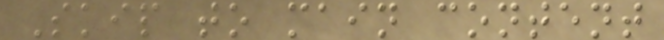Skip to main content
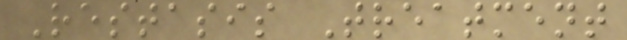Restasis Treatment
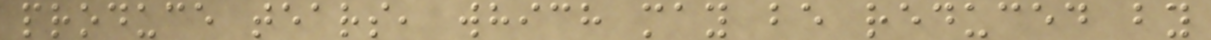produce tears, which may be reduced by
